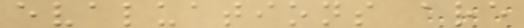evaluations are
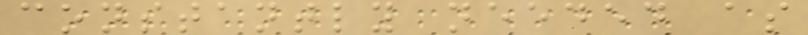constantly needed as
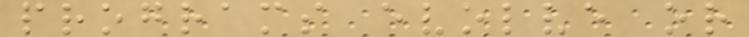programs evolve or
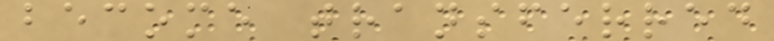become transferred
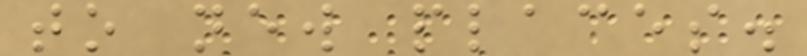to new places.
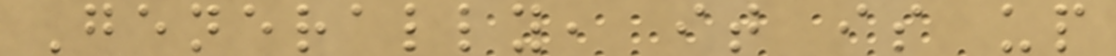Generally, it is up
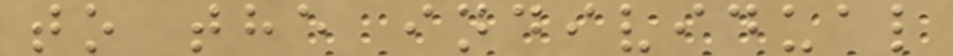to the individual
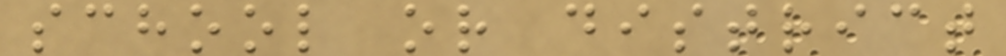school or district
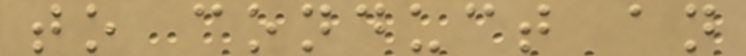to conduct an
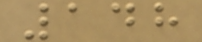148
